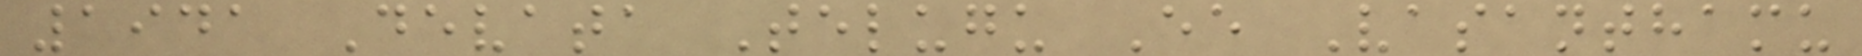1941 Devata Telugu Ee Vasanthamu
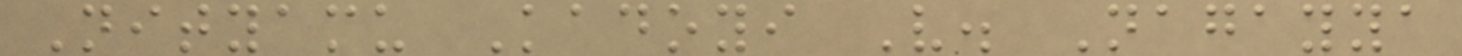Nityamu Kadoyi V. Nagayya
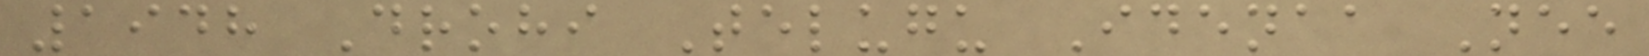1948 Drohi Telugu Idenaa Nee
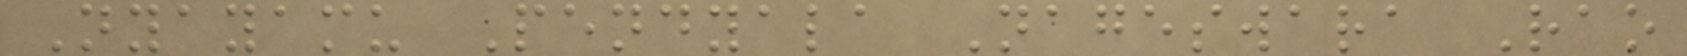Nyayamu Pendyala Nageswara Rao
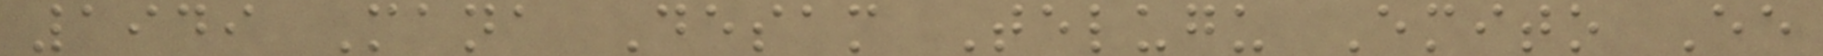1949 Mana Desam Telugu Emito Ee
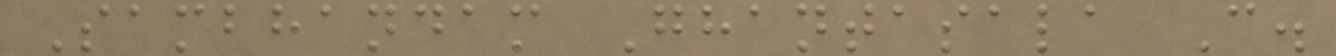Sambhandam Ghantasala C.
